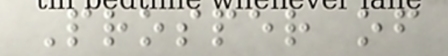Prosper of
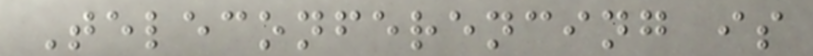Teleconferencing is
